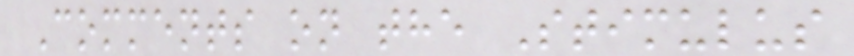Comments on the Stimulus
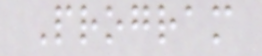Program
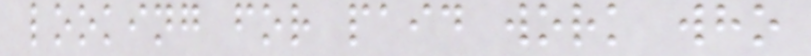looking for paid work who
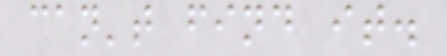can't find it.
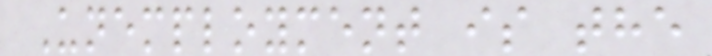Unemployment is the
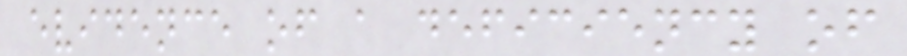evidence of a deficiency of
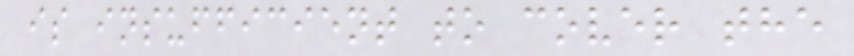is insufficient to cover the
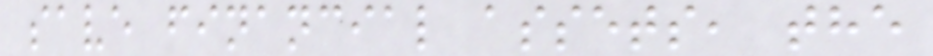save financial assets, the
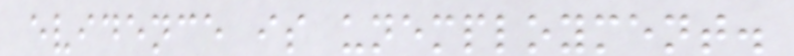evidence is unemployment.
